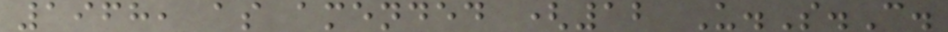1968, as amended (12 U.S.C.
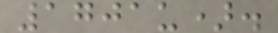1701u).
